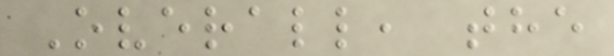Overall, the
